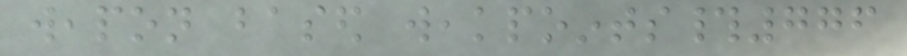weapon based weakpoints#776
